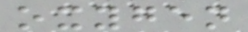oxygen
